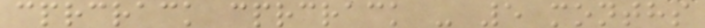cprcrack cprcrack - 5 months
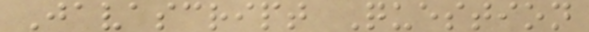Javascript Question
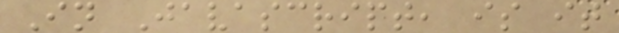In Javascript, is it
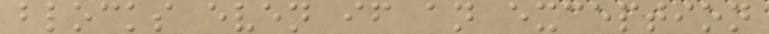blocks even if an exception
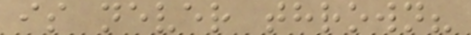is never thrown?
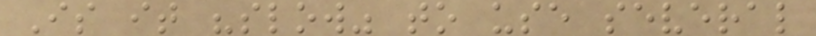Is it "slow" to use several
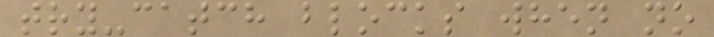try-catch blocks when no
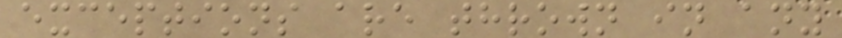exceptions are thrown in any
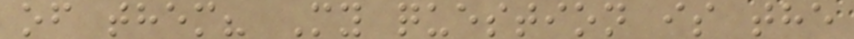of them? My question is the
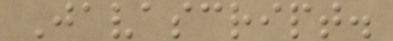Javascript.
